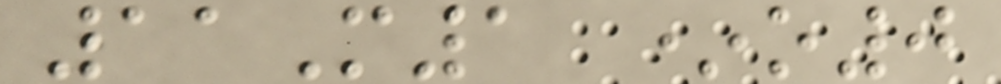11M1 *o0
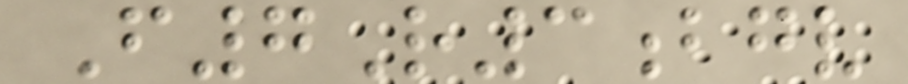F7R3bgv
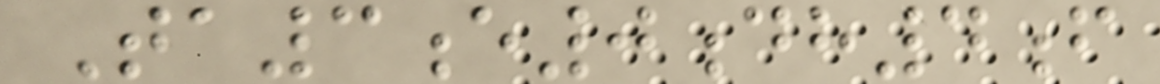Ta3e0dh4f
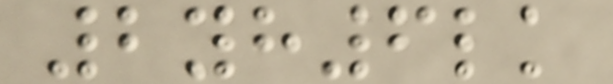2yh6lk
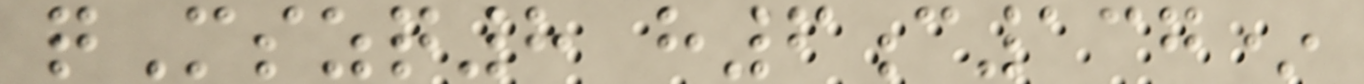qMszq8 h6c137*
